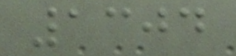1304
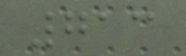713
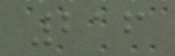216
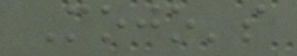Mojo's
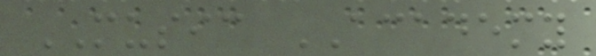MUSIC ACADEMY
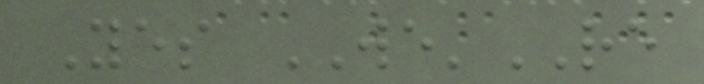Yes WE'RE
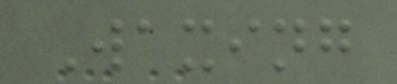Waxing
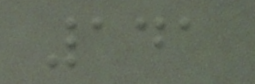141
